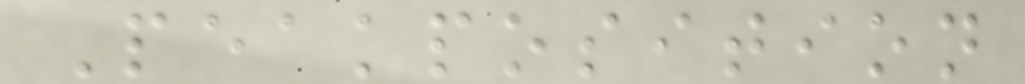Peakposition
